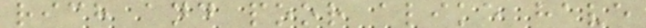rich and poor alike have
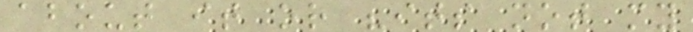about it or "its not my
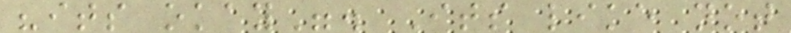"its okay". Its like not
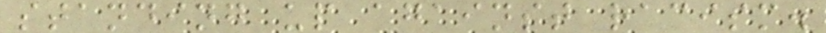standing up against racism.
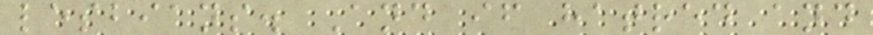lesbians. And if hatred and
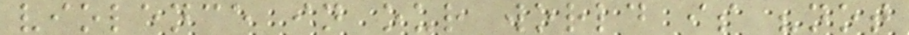violence in our world is "not
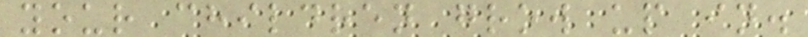your children grow up in.
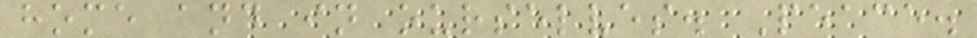home and in ourselves. Peace.
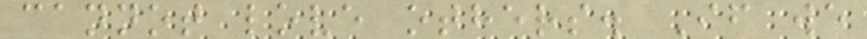cannot love others. If we
